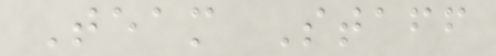Team Staff
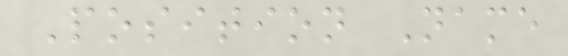Position Name
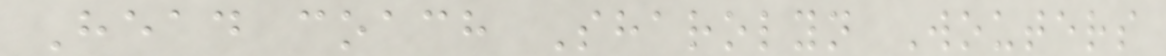Head coach Sharolyn Wouters
